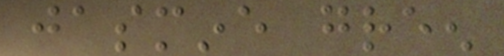jasmine green
